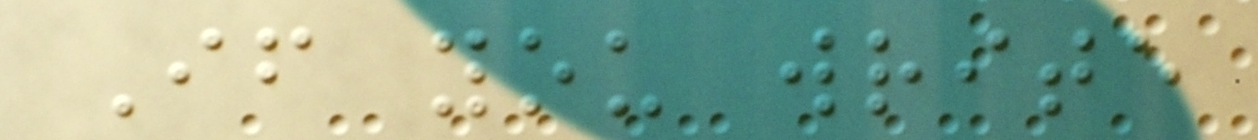If you write
